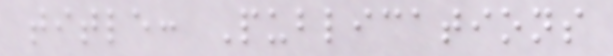title: Publications
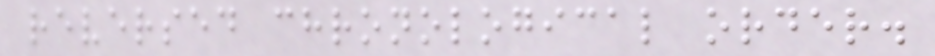reversed chronological order.
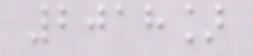2018]
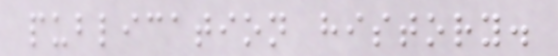publication history.
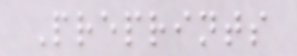Preprints
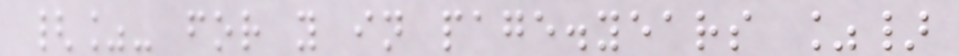{%- for y in page.years %}
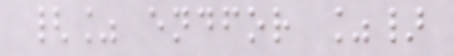{% endfor %}
